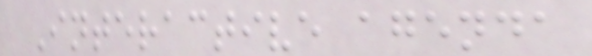Interactive agenda
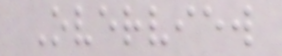Overview
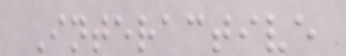Interactive
